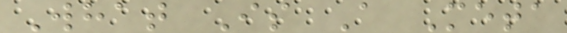What Is A Meta
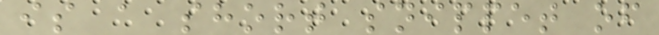is a short snippet of
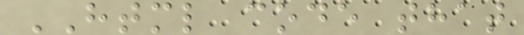HTML code that
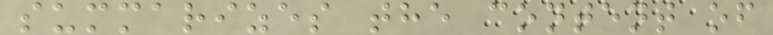summarizes the content of
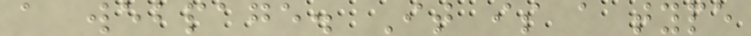a webpage. It is a type
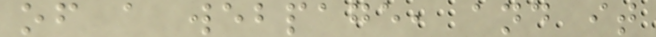of a webpage, and it
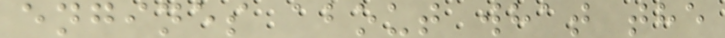engines about what the
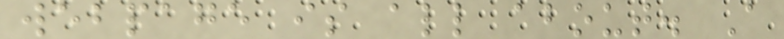webpage is all about. A
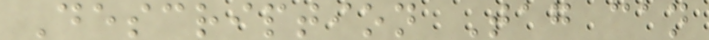Description Tag can
